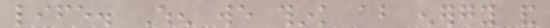life. When we think about energy and
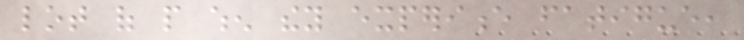lot of people when they experience fatigue,
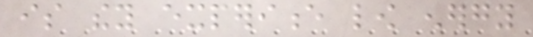is they experience low energy
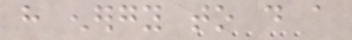have energy to do a
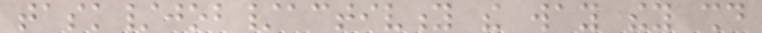task/job/activity the way they should
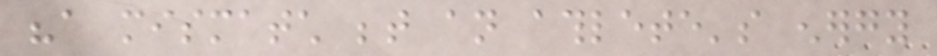"a mismatch between an athlete's energy
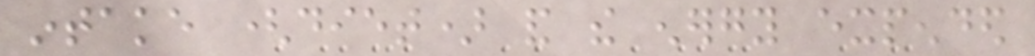intake (diet) and the energy expended
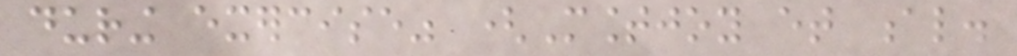during exercise" (Mountjoy et al.
